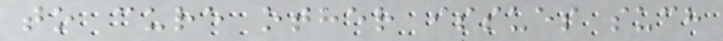to cure other issues such
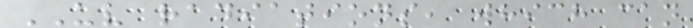UV radiations, which can
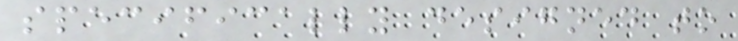specifically designed to
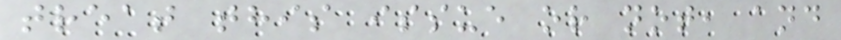treat this issue or not, and
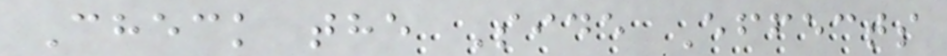Check the Side Effects
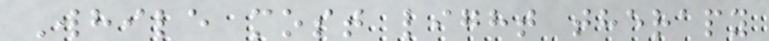While most light therapy
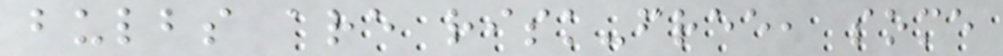bulbs are risk-free, some
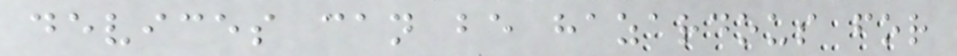devices can be hazardous for
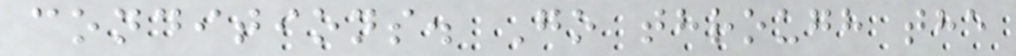conditions. Go through the
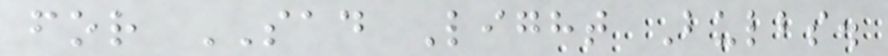for SAD Light Bulbs.
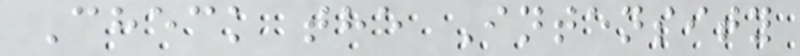Check the Intensity
